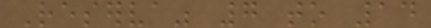Reserva" 7 to 14
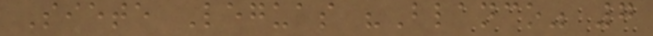Siete Leguas "Blanco" 7
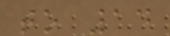to 14
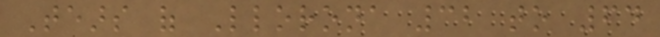Tears of Llorona 32 to 64
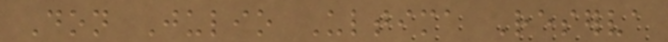Don Julio Ultima Reserva
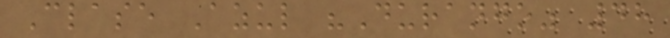Clase Azul "Durango" 48
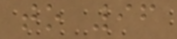to 96
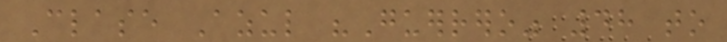Clase Azul "Guerrero" 48 to
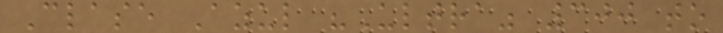Clase Azul "Ultra" 300 to
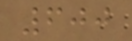600
